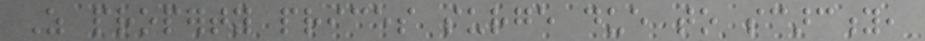As property prices surge due to scarcity,
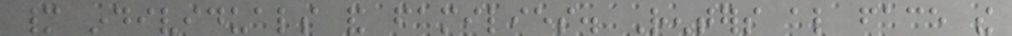many individuals and families. Renters also face the
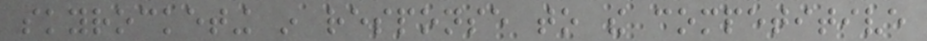skyrocketing in response to the competitive
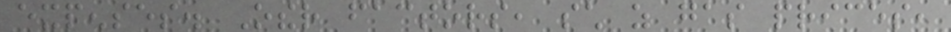expenses. Other factors, such as gas prices,
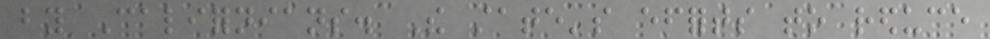by Californians. The state's efforts to reduce
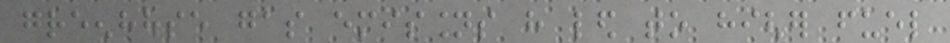greenhouse gas emissions have led to higher fuel
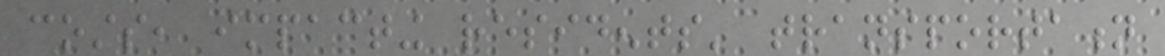costs, impacting residents' transportation
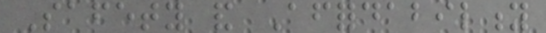Safety and Affordability
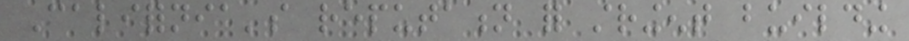California's reputation for stringent building
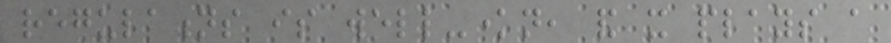regulations is well-known, and it plays a
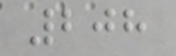208
